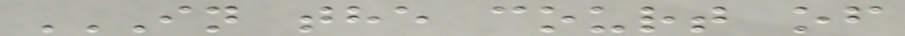IN THE COURT OF
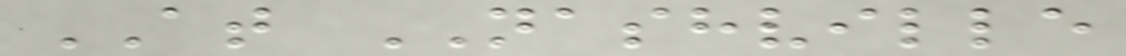AT NASHVILLE
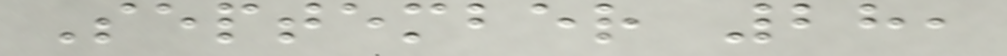September 28,
